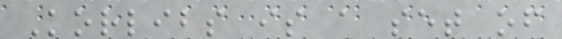Korlibs is a set of
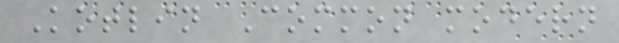Kotlin Common modern
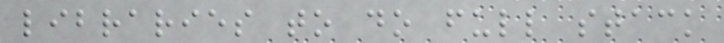libraries to do full stack
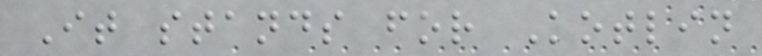It stands for Kotlin
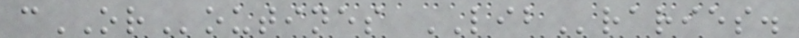cORoutines LIBraries.
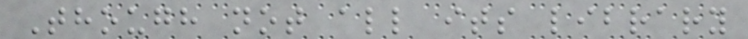Though not all its library
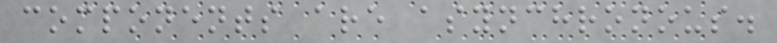components are asynchronous.
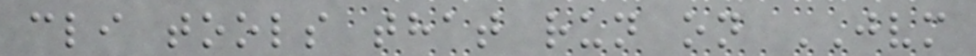cli tools that run on JVM
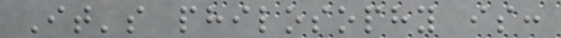It's philosophy is:
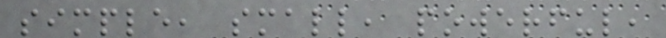simple, small, powerful,
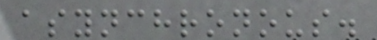asynchronous.
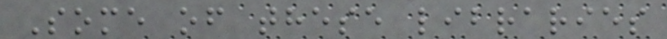Some of these libraries
